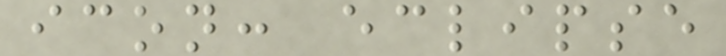icon: eclipse
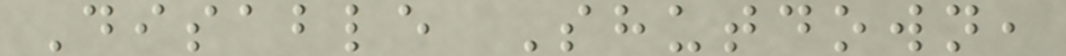Disable Shutdown,
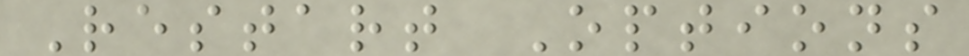Restart Options
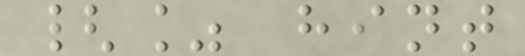{% hint
